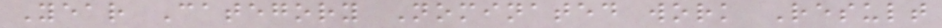Year Category Nominated work Result
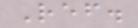Ref.
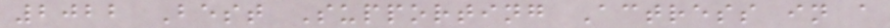2022 Best Supporting Actress in a
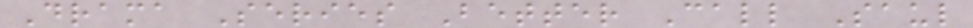Drama Series Better Call Saul
